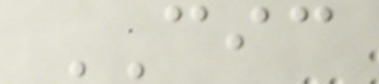CIC
